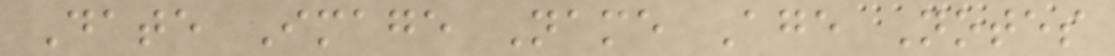Date Image Name Age Notes
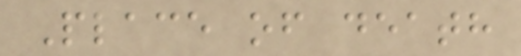Place of death
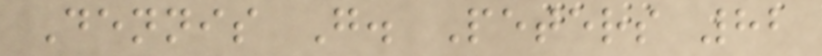Dennis G. Peters 82
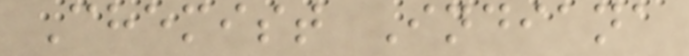Chemist Indiana
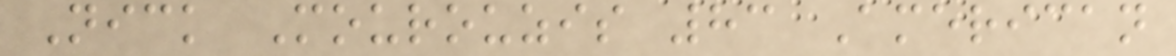Nick Mourouzis 83 American
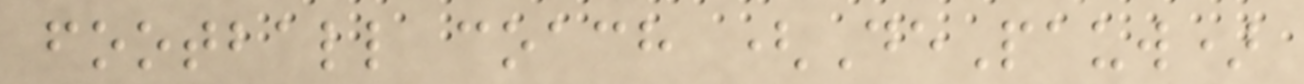football coach (DePauw)
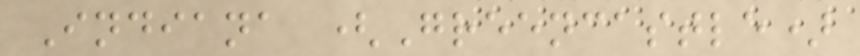Indiana (Greencastle)
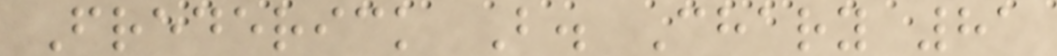Frederick B. Chary 81
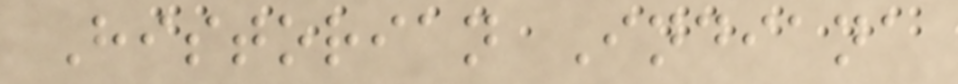Historian Indiana
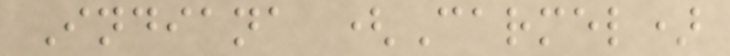Indiana (Carmel)
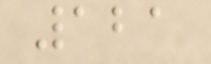121
